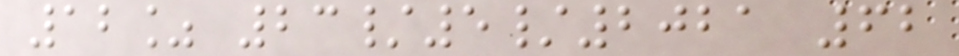12% 23/5/2021 62
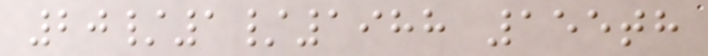20/1/1988 155th
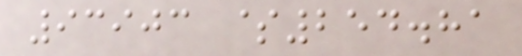93903 $254.81
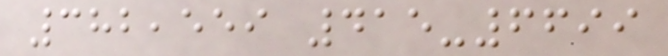382,559 415-6699
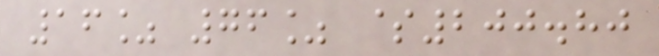16% 76% $200.80
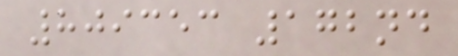809353 172nd
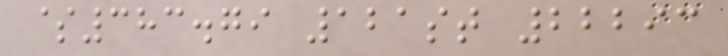$383.79 121st 22293
